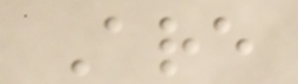Are
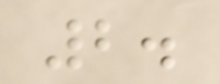2.
